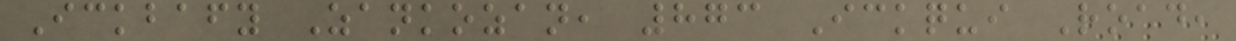Ickbafy Zankozan, 873 Ickqui Road,
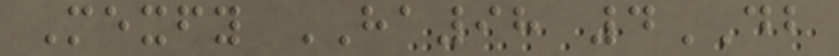Mexfy HA98 4DB
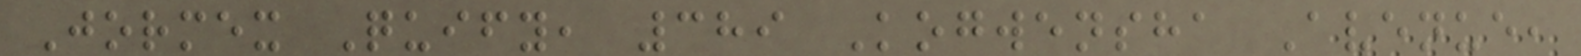Jormex Quify, 389 Kogwensha Avenue,
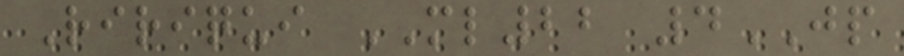Ririqui ML22 4JP
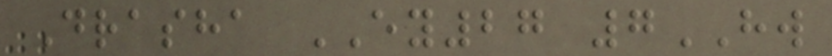Drasha EY27 7HW
